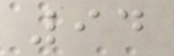94
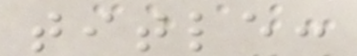title:
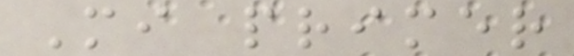Mi primer
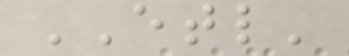ETL'
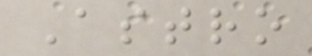Astro
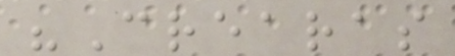"Crearas
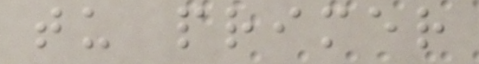tu primer
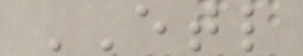ETL
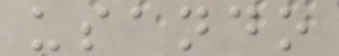usando
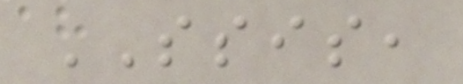SSIS,
